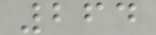264
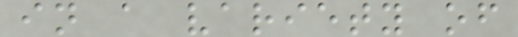in a variety of
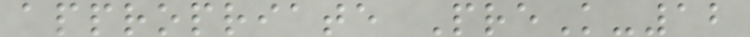appropriate PreK-12
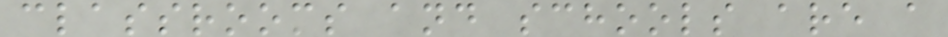classrooms and schools are a
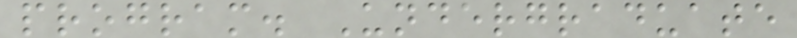program. Undergraduate
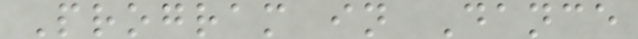Program in Dance
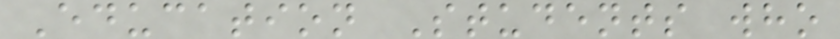Education Students who
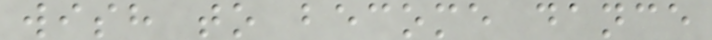wish to become dance
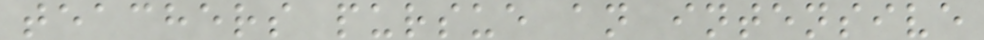teachers pursue an intensive
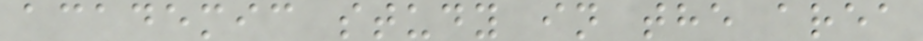academic study in the area
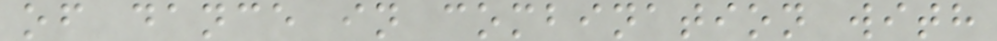of dance in combination with
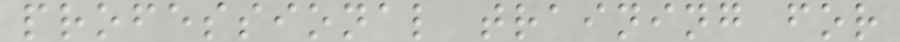professional training for
